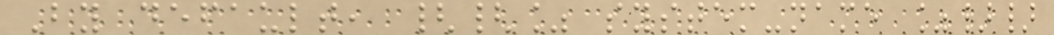By default, {{% system-name %}}
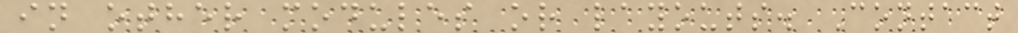in other modules or layouts. Contact
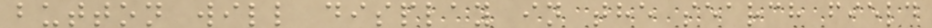button will display in the search field
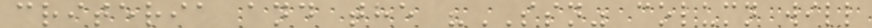criteria and the "SSN" column will
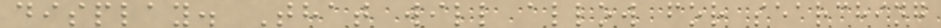display. That will allow for searching
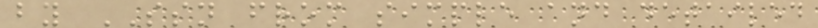by SSN from simple and detailed
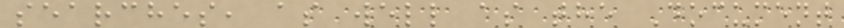searches, as well as the Document
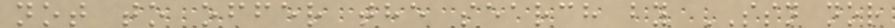not to offer the search by SSN nor
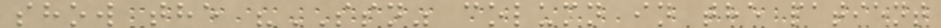show the "SSN" column in the patient
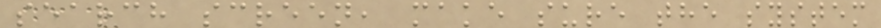search screen, make sure the system
